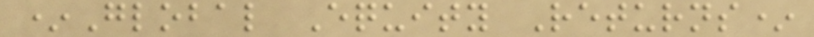*Global Equity Returns*
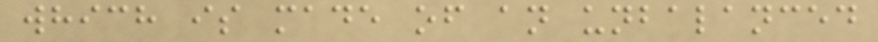which is made of an unbalanced
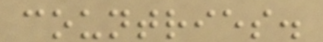countries.
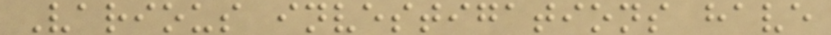Various investigations have
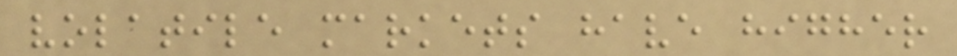volatile markets have higher
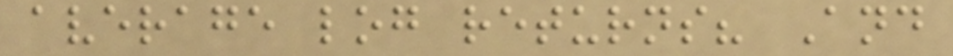average log returns? And
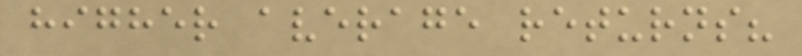higher average returns?
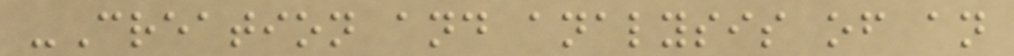-Creation and analysis of an
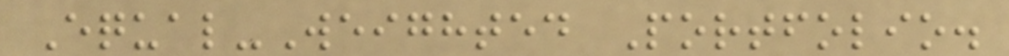Equal-Weighted Portfolio.
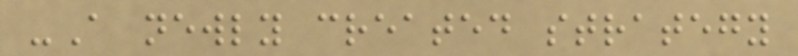-A newly created strategy
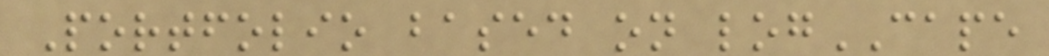Portfolio based on logCAPE
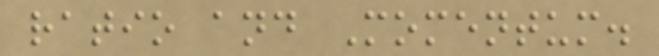ratio and Momentum.
